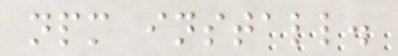npm install.
